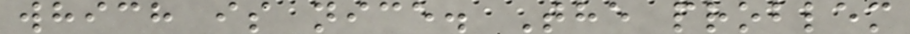which is nice. The problem
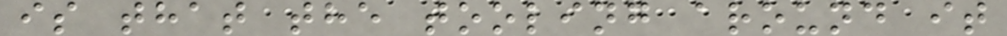is that the tooling around it
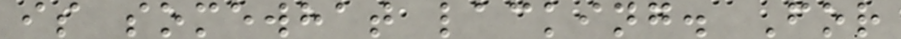is somewhat lacking. For
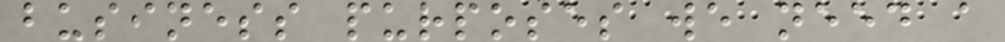business purposes we need a
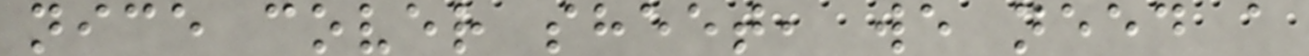nice cover sheet, we need a
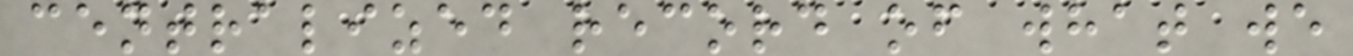centralized record of what we
